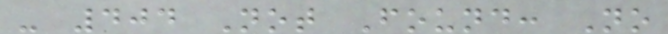- 404 Not Found: No
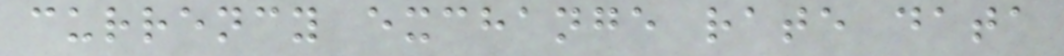currency exchange rate data
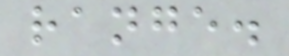range.
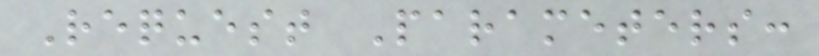Request Parameters:
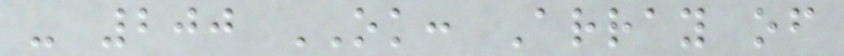- 200 OK: Array of
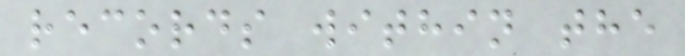records within the
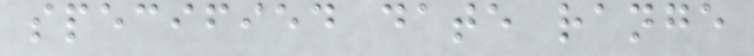specified date range
